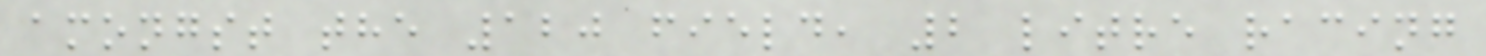amongst the 120 field, 2 litre racing
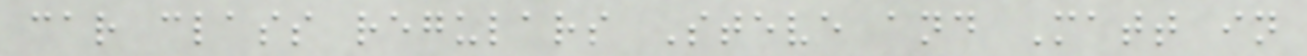car class regulars Steve and Matt in
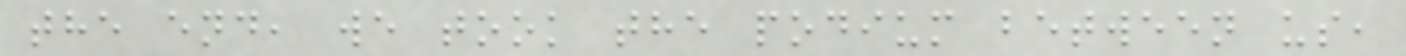the end, we took the podium between us,
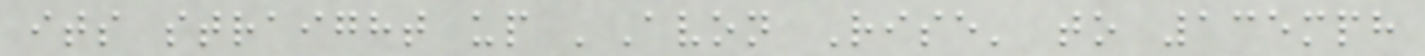its straight up 'Avon Rise' to 135mph
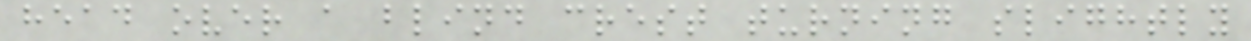head over a blind crest turning slightly
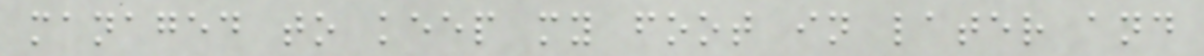managed to keep my foot in later and
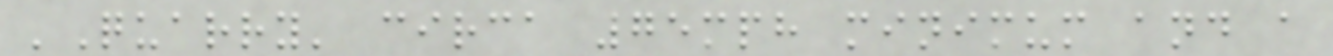'Quarry' circa 75mph minimum and a
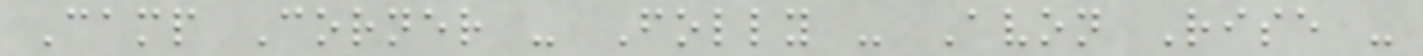Camp Corner - Folly - Avon Rise -
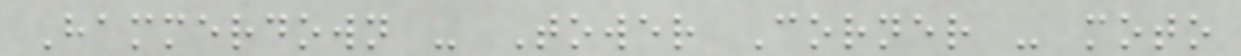Hammerdown - Tower Corner - moto
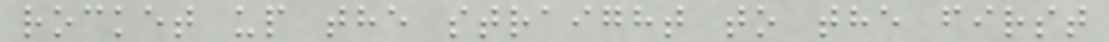rocket up the straight to the first
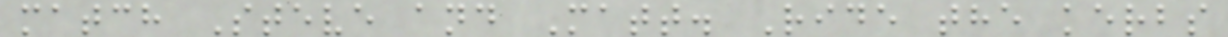match Steve and Matt. Ride the kerbs
